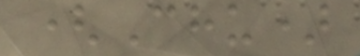(Chu)
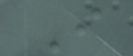I
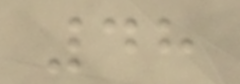48
